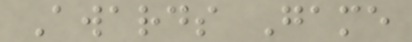Awards Game
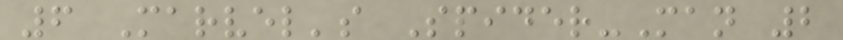6 Marvel's Spider-Man 2
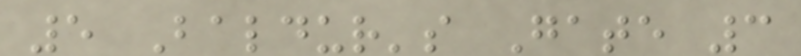5 Baldur's Gate 3
